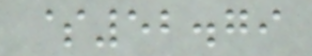$52.79
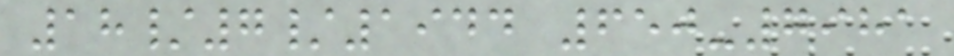18/7/1944 650-7981
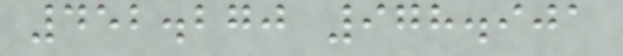452.270 978.901
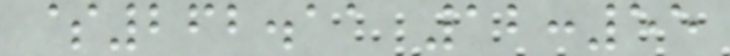$262.11 12:55
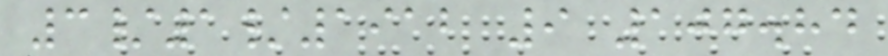3/1/1912 9 107.84
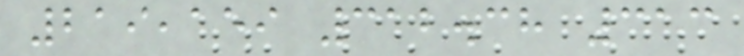219,159 312.38 313
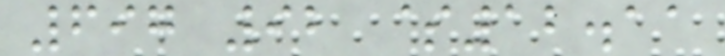697 92 $12.11
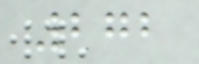272
